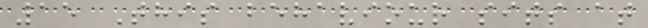15 This behaviour sits at
